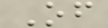Of
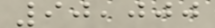90,000
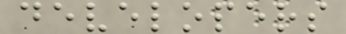developers
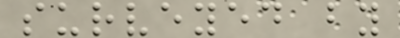surveyed by
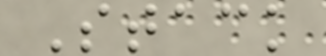Stack
